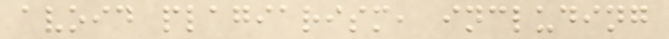avoid plagiarism, including
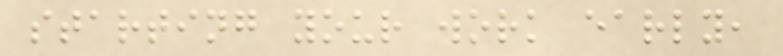starting your work early,
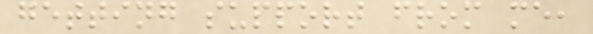getting support from me,
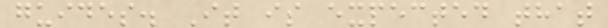guides. It is expected that
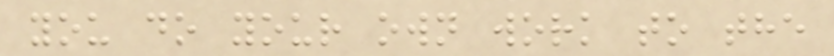you do your own work to the
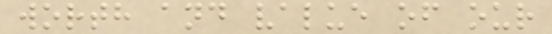worth and value of our
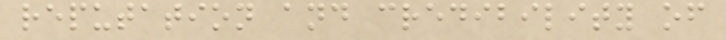reputation and credibility of
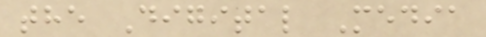the Digital Media
